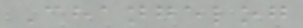Changelog
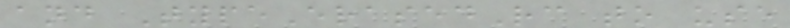and TypeErasedRc to use
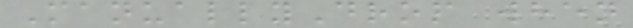ManuallyDrop when
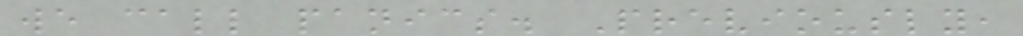we call panics. Previously,
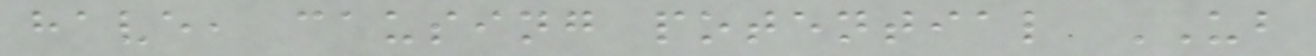have, causing potential UB
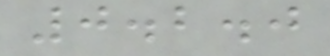0.2.0
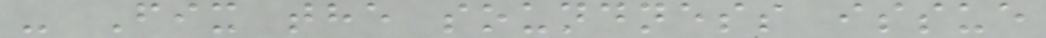- Fix the soundness issue
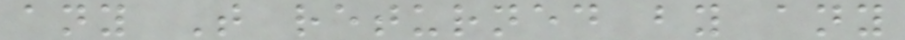any T returned by any
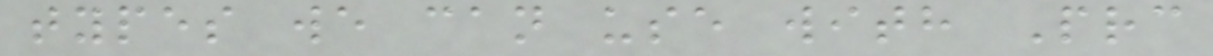types we can use with Prc
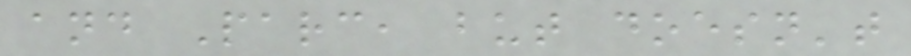and Parc, but doesn't
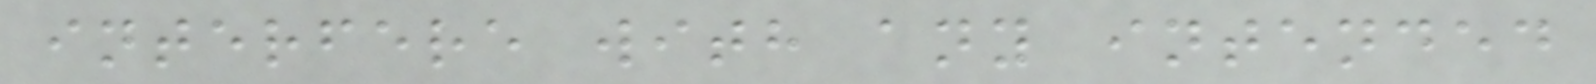interfere with any intended
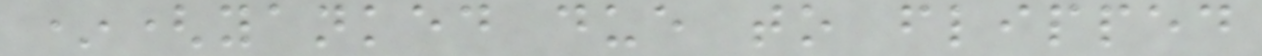*(yanked due to flipped
